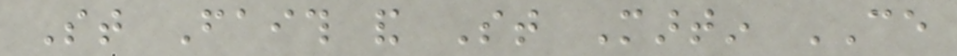St Faith and St Martin CE
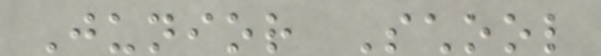Junior School
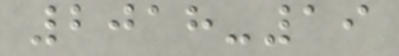2018-19
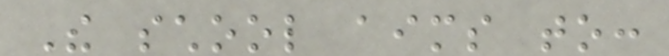The school aims to:
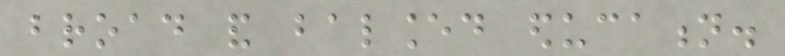broad and balanced education.
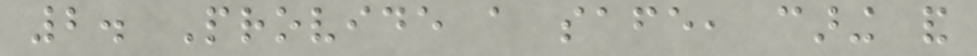2. Provide a safe, caring and
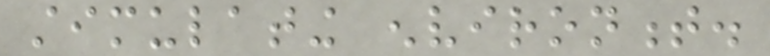stimulating environment.
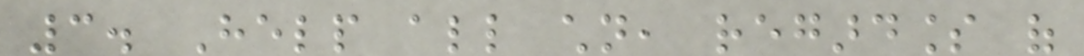3. Help all children, regardless of
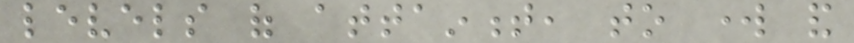levels of attainment, to work and
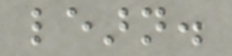learn.
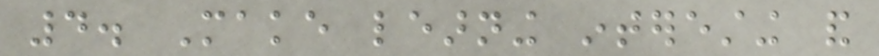4. Make learning interesting and
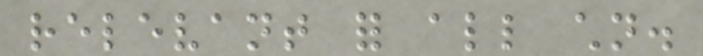relevant for all children.
